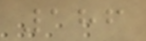186
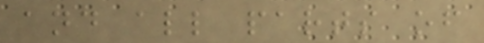and all parts of
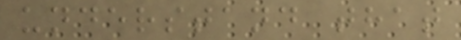understand that
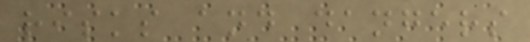risks and dangers
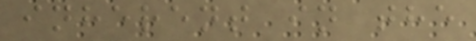inherent in the
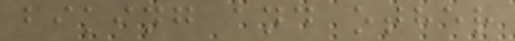biking and other
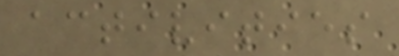activities
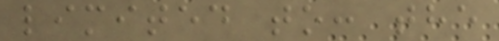limited to: the
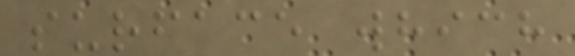surface which
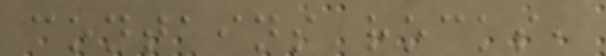contains rocks,
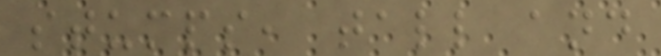stumps, tall and
